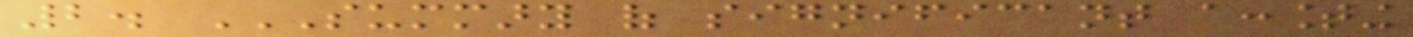2. SUMMARY OF SIGNIFICANT ACCOUNTING
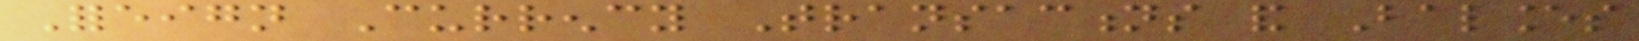Foreign Currency Transactions and Balances
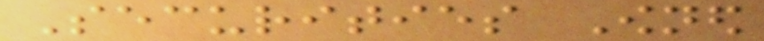Securities Owned
